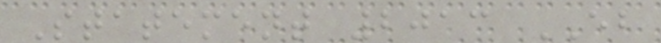Statement 2013 EB
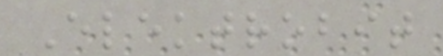Elektrobit
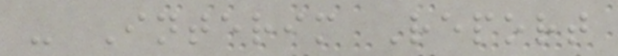- Interim Report
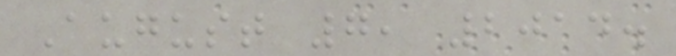August 7, 2014.
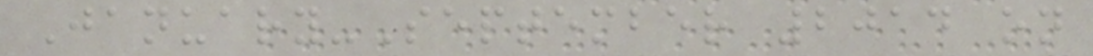January-September 2014 on
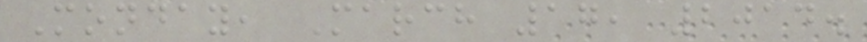Monday, March 17, 2014.
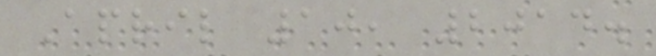April 10, 2014.
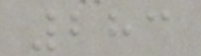283
